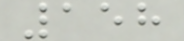158
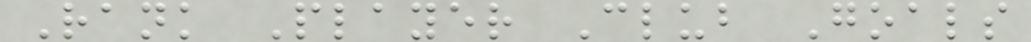Rank Player Club Goals
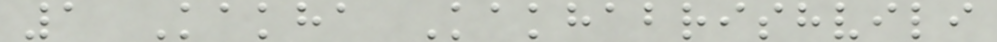1 Kakha Kakhabrishvili
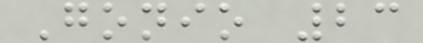Gonio 23
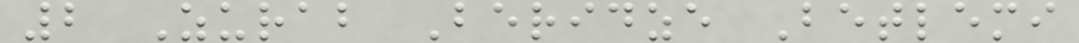2 Zurab Beridze Betlemi
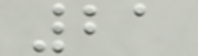21
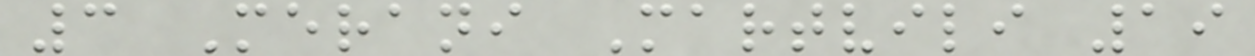3 Merani Martvili 19
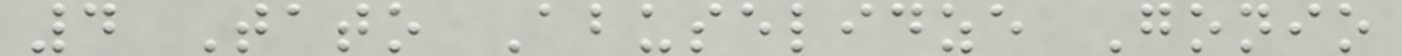4 Tato Abuselidze Gonio
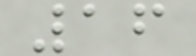16
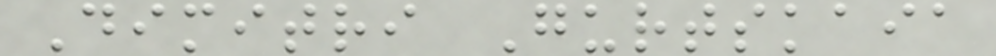Dimitri Gurtskaia
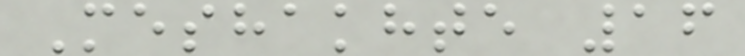Meshakhte 16
